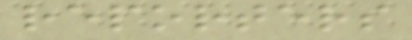reporters
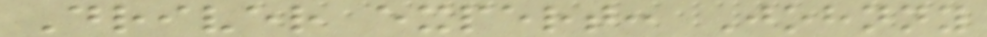Driver expert: Johnny
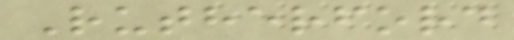Rutherford
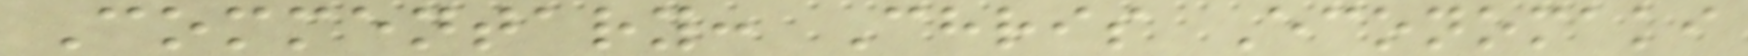Commentary: Chris Economaki
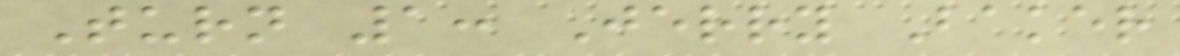Turn 1: Jerry Baker
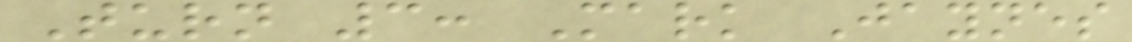Turn 3: Mark Jaynes
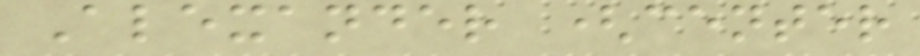Alexander (center
